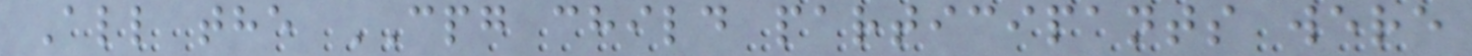All the CPG child participants were
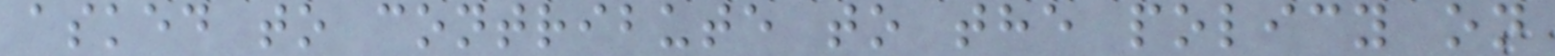asked to contribute to the policy on
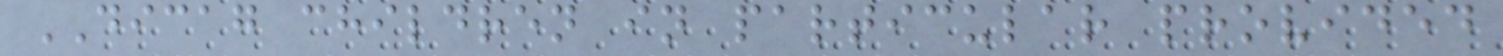DICAG children in particular provided
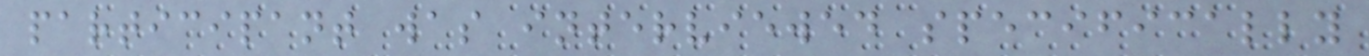participant was interviewed specifically
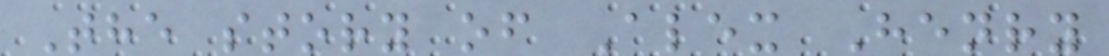The story of Alex Henry
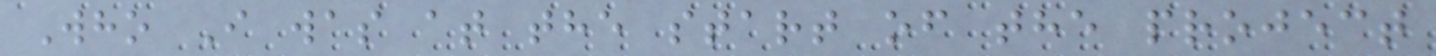Who I was at the start of the project
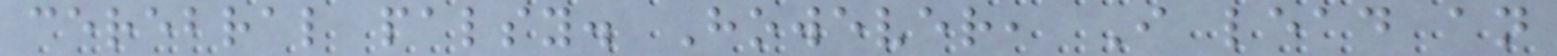cerebral palsy. However, I lead an
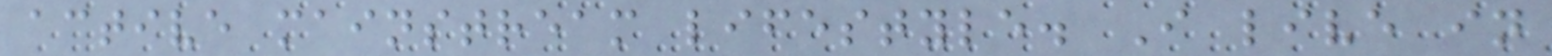active mainstream lifestyle. I live in
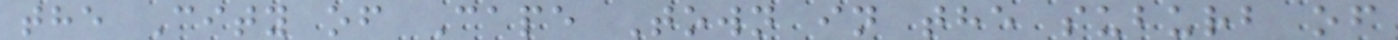the City of Cape Town in the suburb of
